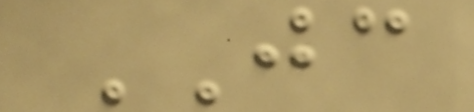JC
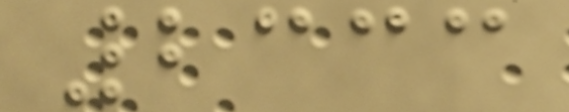2333
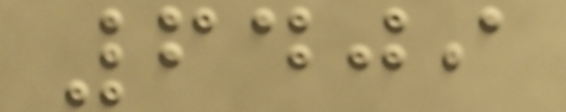6409
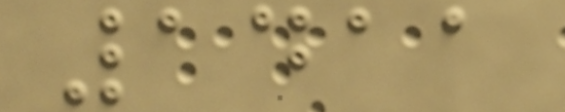1411
